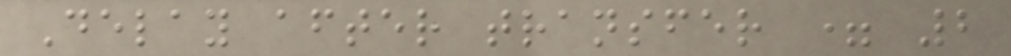Delay after transfer = 2
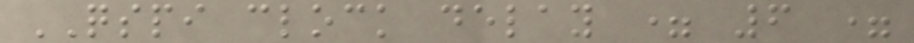QSPI clock delay = 6 =
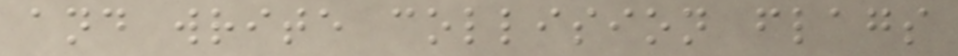and write collision flags
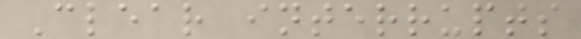Clear interrupts
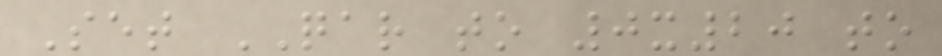Set QAR to 0x20 to
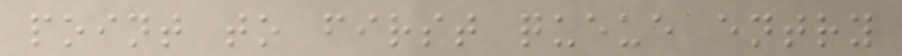point to first queue entry
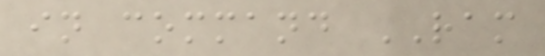in command RAM
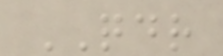QDR
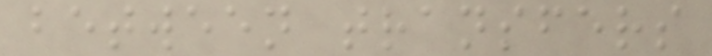between transfers
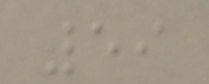59
